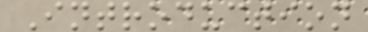Introduction
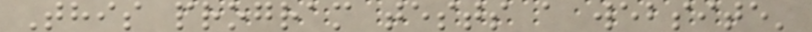This program tests a website'
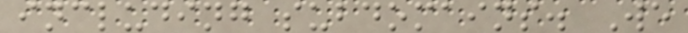including subdomains. We
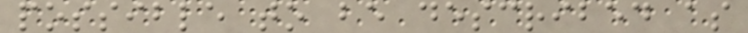possible to be described as
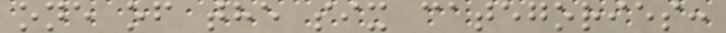one of the six categories:
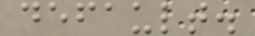default.
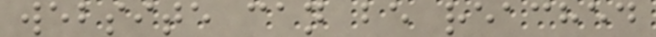website can be reached
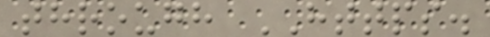through HTTPS.
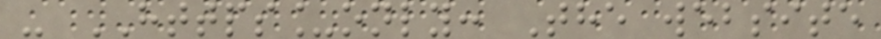- HTTPS_only: The website
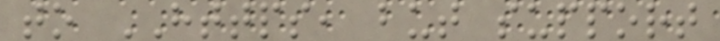to HTTPS, but support
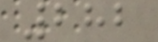282
